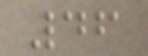46
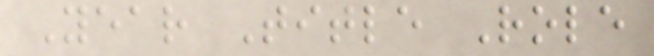Year Title Role
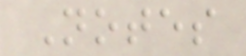Notes
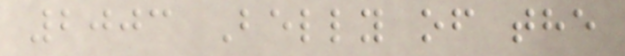2003 Belly of the
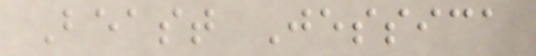Beast Jessica
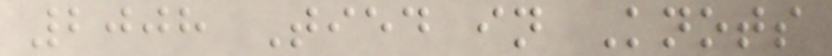2008 Tied in Knots
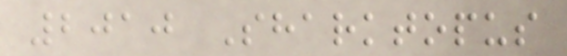2010 Sharktopus
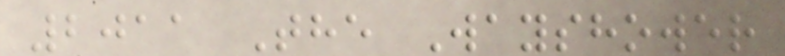2011 The Wayshower
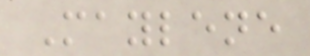Maylene
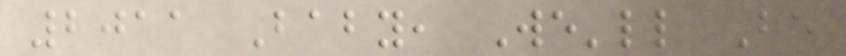2011 Baby, We'll Be
